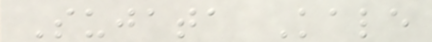Sujata Kale
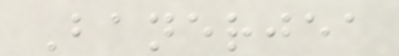Banerjea
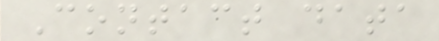Contact data
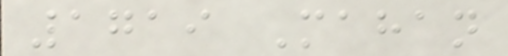1719 Mahan
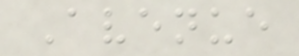Avenue
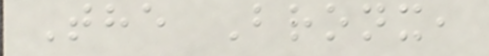The Bronx,
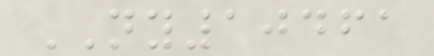NY10461
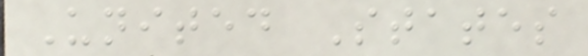United States
